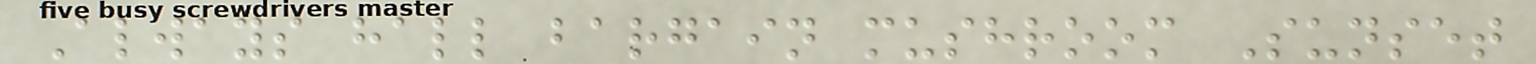Always hall bargain mushroom Sunset
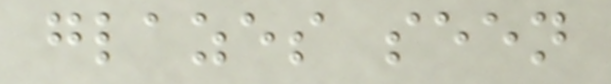glazes seen
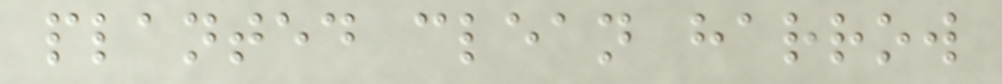planted clean harrow
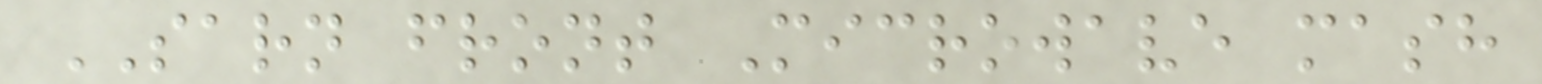SARN front Microwave mash
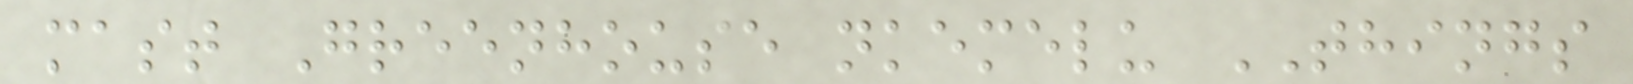mast Greenhouse nkemelu THINGS
